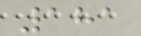181
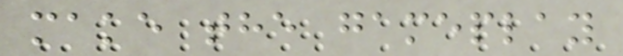make the gameplay
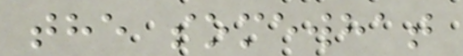the somewhat
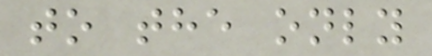to the only
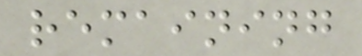remaining
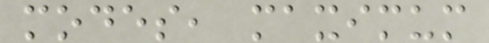modes, maximum
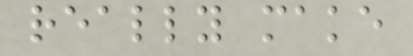really make
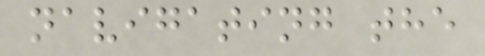navigating the
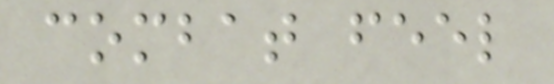combat feel
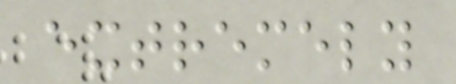extremely
